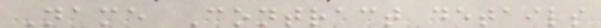Name Contract details
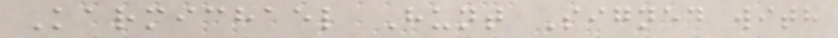Karmichael Hunt Signed with
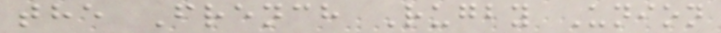the French Rugby Union
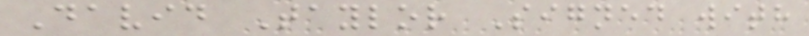David Taylor Signed with
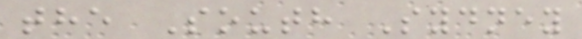the South Sydney
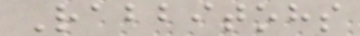Rabbitohs
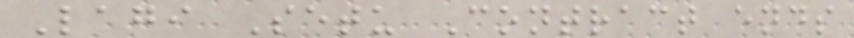Lagi Setu Contract ends
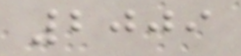2009
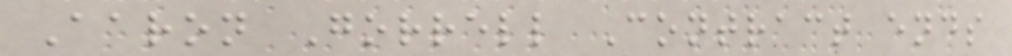Aaron Gorrell Contract ends
